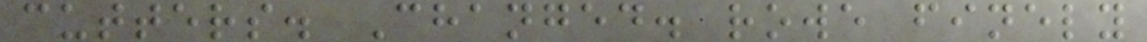cutters. Changed. rowe finely
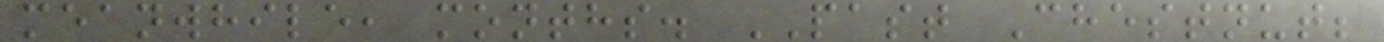meanwhile, months. PAST Chestnut;
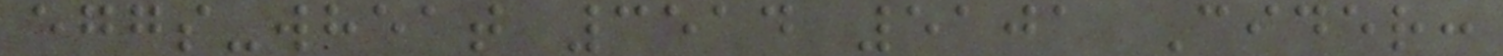eggs-wheat 3514 5101 Cider:
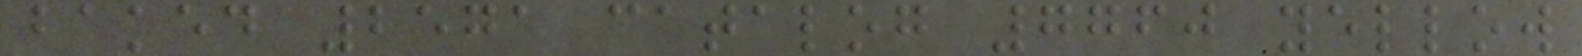baked 2571 catalog 7760 yellow
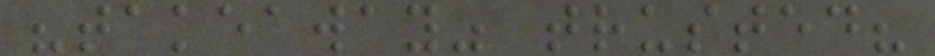"takeaway" trusted?
